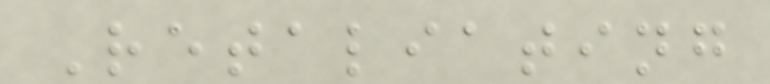Retaliating
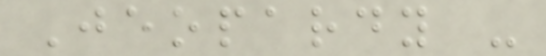Jeopardy -
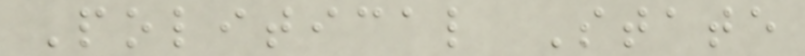Political State
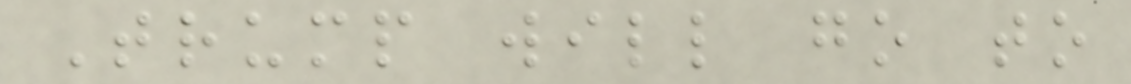Trump will go to
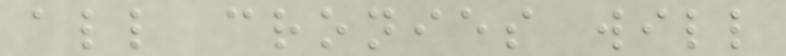all cronies will
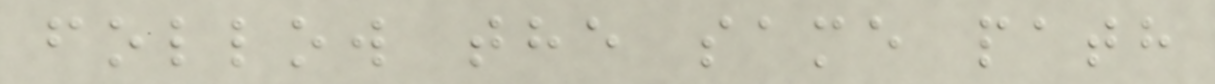follow the same path
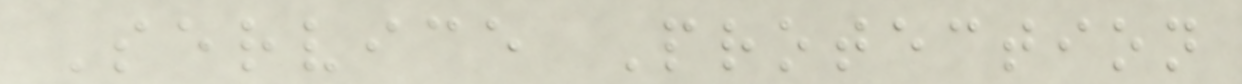Service Protection
